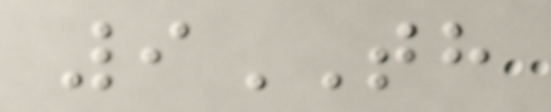9TH
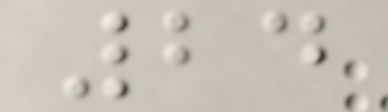24
